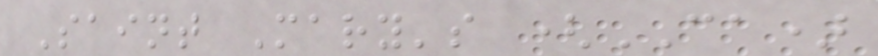Saint Mary's (CA)
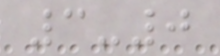3-0
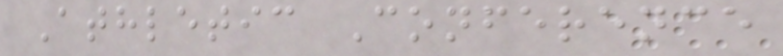Athletic Conference
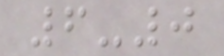6-0
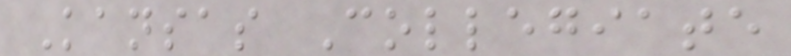Kansas Collegiate
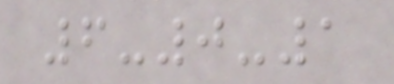6-0-1
